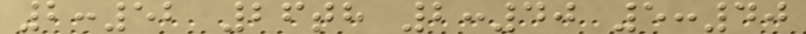2:52 26th 2:40 5:40
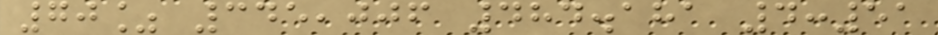70% 345,006 484.181 4:51
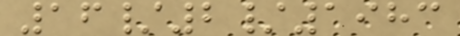16/2/1983
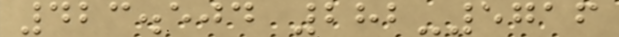423.504 282-5716
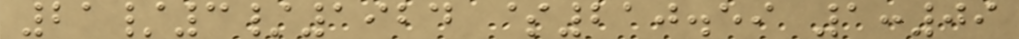21/3/1924 $210.59 1:09
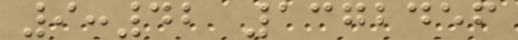9:42 1372456
